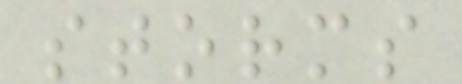storms
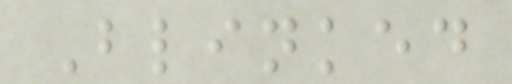Blinked
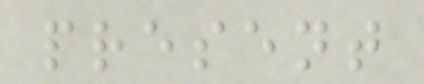present
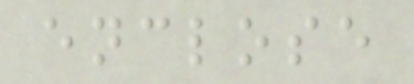enclose
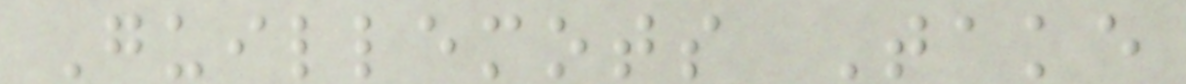Guillemots Take
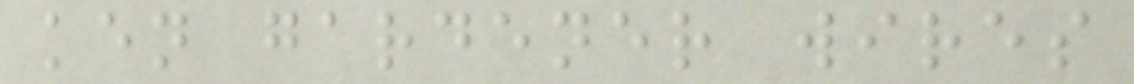ken gardener wires
